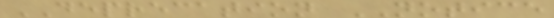DEPRECATION NOTICE
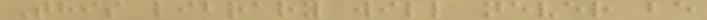This library will never be
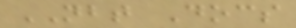NBT Docs
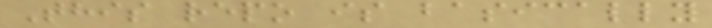This repo is basically
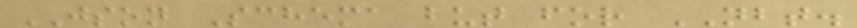JSON Schema but for NBT.
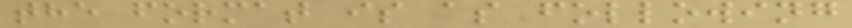the format is as following
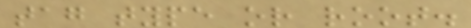tag type or root.
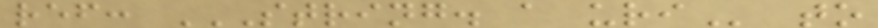ref: STRING. A URI to
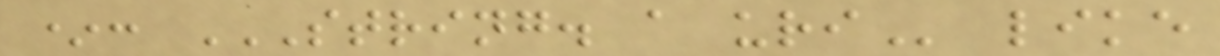*: STRING. A URI like
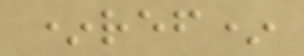*ref*
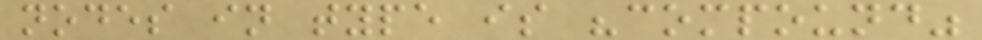nodes in type is "compound"
